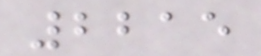2215
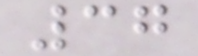37
